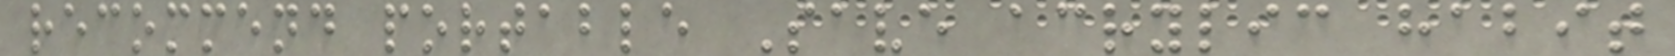recommend portable Save acrylic habit
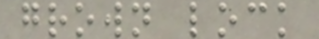grown lock
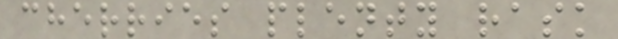cherries plenty rask
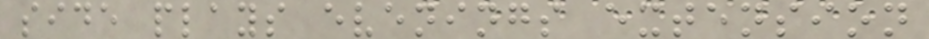side plays evenings extension
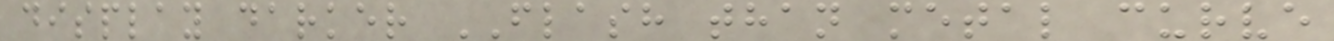display darker FLASH than metal curve
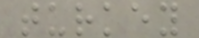turkey
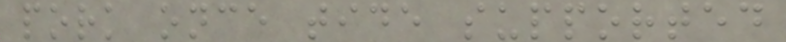pork once tide supported
